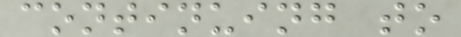continuing to
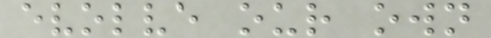evolve our own
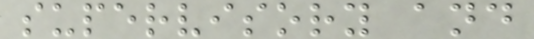supervisory and
